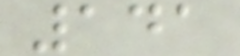141
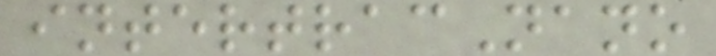intertracNano
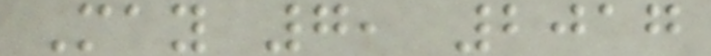May 7, 2017
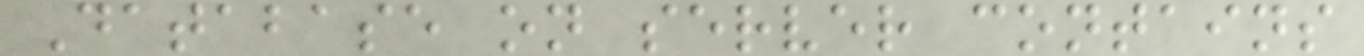Database on server contains
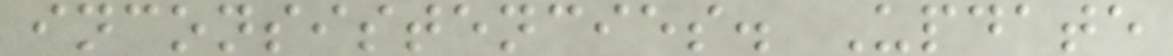inconsistencies. Update
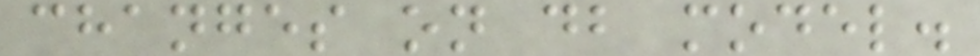changes on db model.
